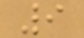9
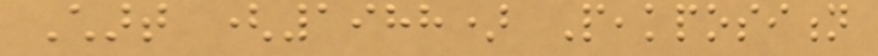Chart (1988) Peakposition
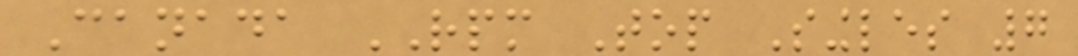Canada RPM Top Singles 7
